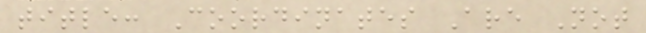title: Coordinates Are Not
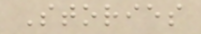Stories
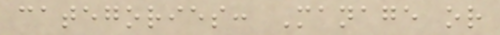categories: Manage or
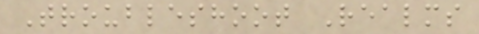Troubleshoot Realms
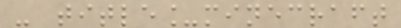- title_minecraft
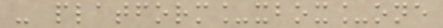- platform_xbox_one
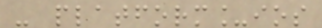- platform_ios
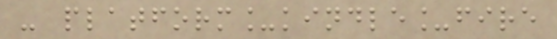- platform_kindle_fire
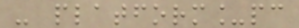- platform_pc
